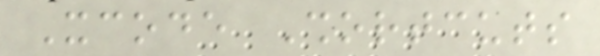Xcode Shortcuts
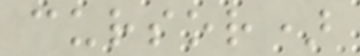cursor)
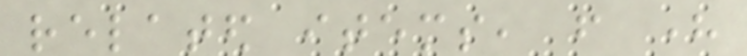related items, from here
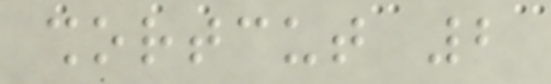shortcut 2
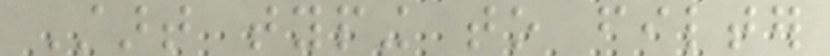Start typing to filter
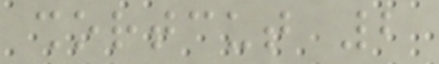shortcut 2
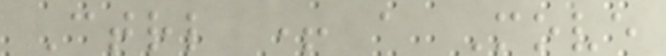Ctrl + a Move
